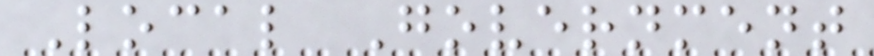Local Government
